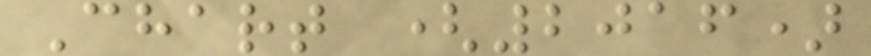Chart (2016)
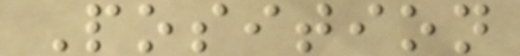Position
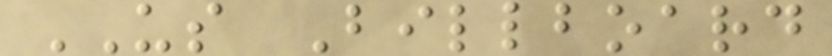US Billboard
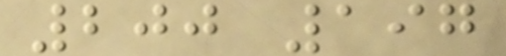200 197
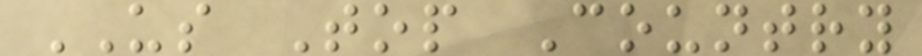US Top Country
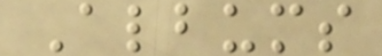Albums
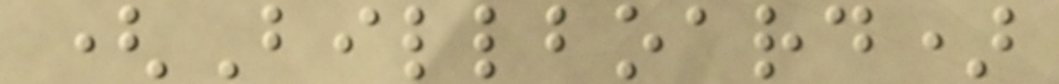(Billboard)
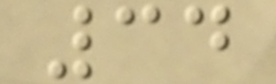34
